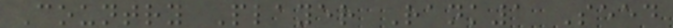Country Player Rank1 Seed
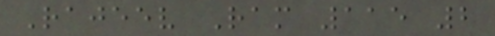Rajeev Ram 115 2
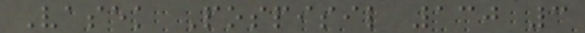Vasek Pospisil 130 3
